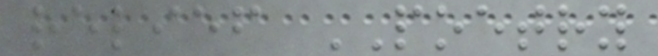relief POETRY
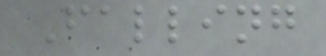Falling
